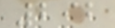292
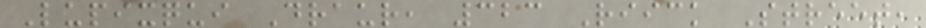Lupixqui Draur, 323 Riick Street,
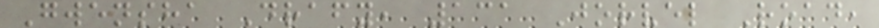Gwensha Drafy, 131 Jorvel Road,
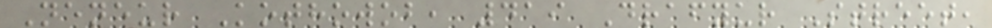Neneur Kothowob, 419 Drafyur Street,
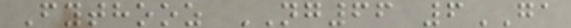Fythooz NG66 6GA
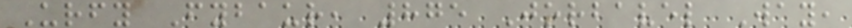Urfy Fybaur, 875 Jorbavel Way,
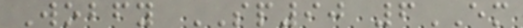Wobfy SP90 6EM
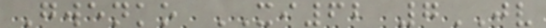Gwenko XI62 7JV
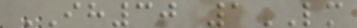IH30 1LM
